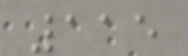115
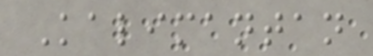Kalimantan
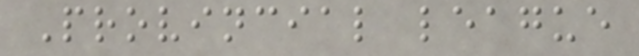Provincial league
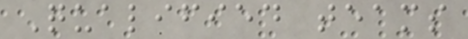Qualified teams
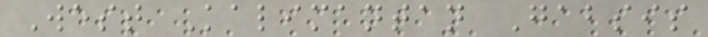West Kalimantan Gabsis
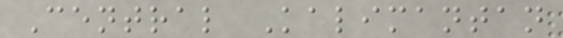Central Kalimantan
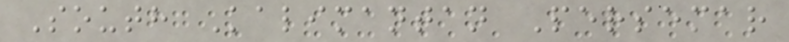South Kalimantan Persemar
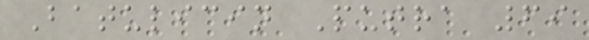Batulicin Putra 69
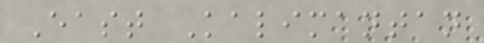East Kalimantan
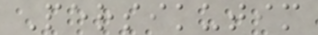Persikutim
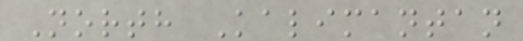North Kalimantan
